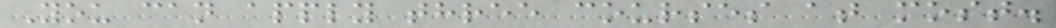You can apply three courses at most.
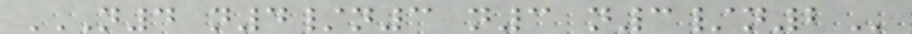N4 N4/N3 N3 N3/N2
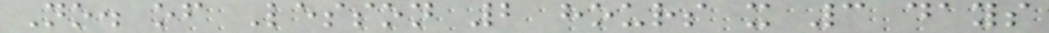No. of Lesson 2 hours x 3 days
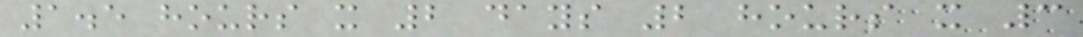1.5 hours x 2 days 2 hours x 3
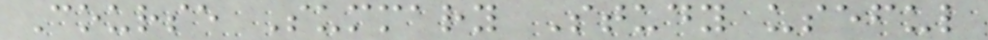Course Summary Study useful
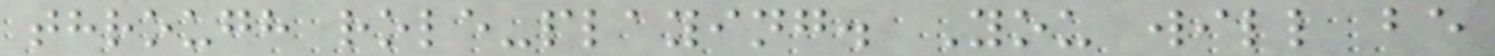through role-playing. You will be
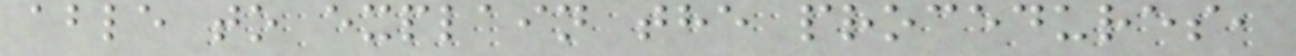able to explain the procedures,
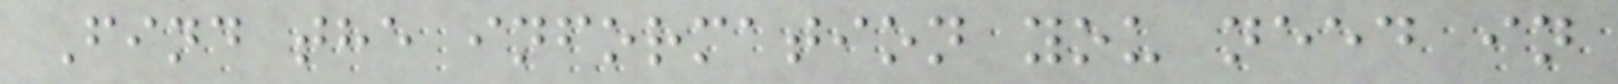Find the information you need in
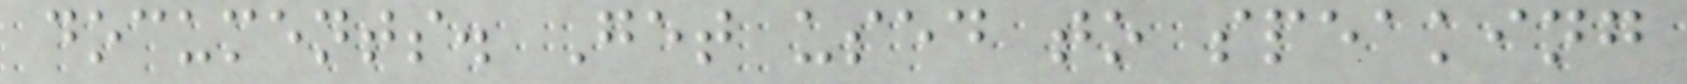documents. Get used to speaking
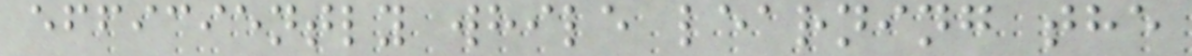efficiently while learning the
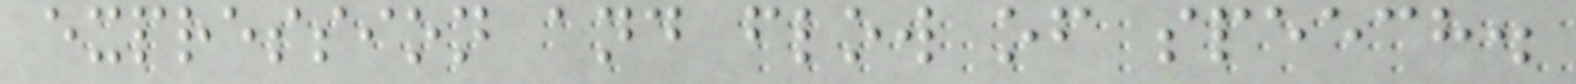expression and flow of speech.
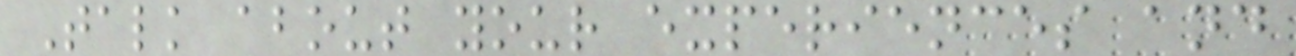Talk about your experiences and
